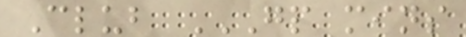Club GP MINS
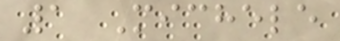1 Michele
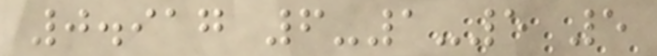0.917 6-1-5 5
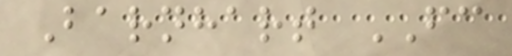Barnhart FC
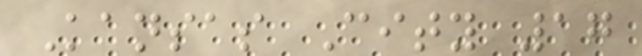Kansas City 17
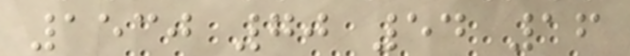1530 70 54 16
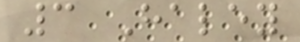3 Haley
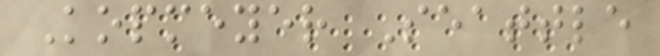Kopmeyer Seattle
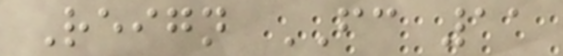Reign FC 11
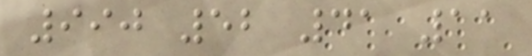990 52 41 11
